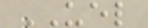UEL
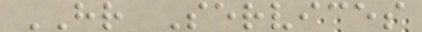HR Services
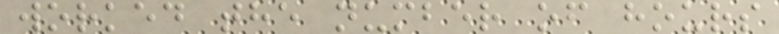worked the number of hours
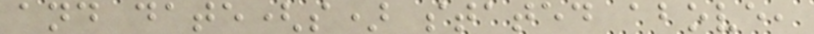and date(s) stated above,
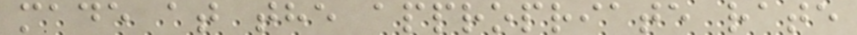made at the appropriate rate
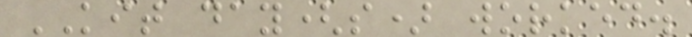KIT day(s) worked.
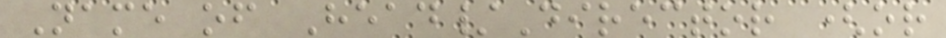Name of Head/Director (or
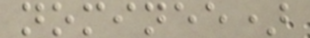nominee)
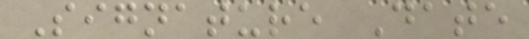Signature Date
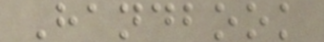Handbook
